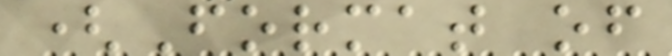(Format of
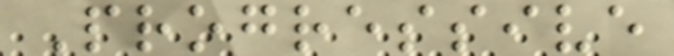Progressive
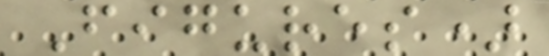Figures)
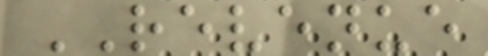REVENUE
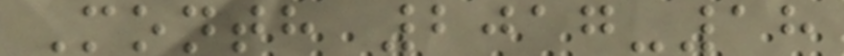Month 2017-18
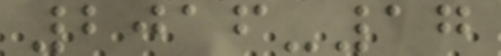2016-17
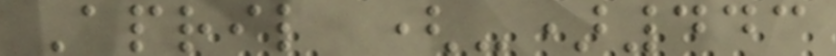April (-)443
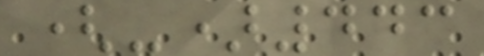(-)443
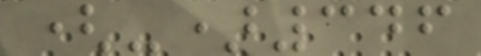(-)346
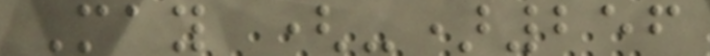May (-)256
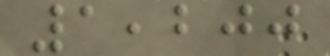1,200
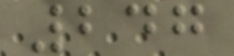247
